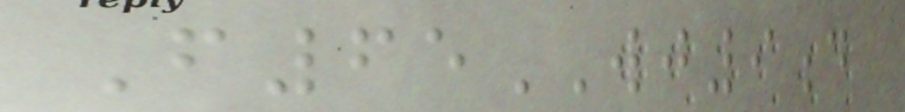F65WJ9d
